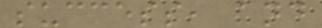success, and
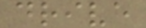drive
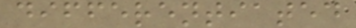differentiated
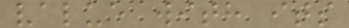value with its
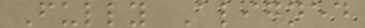Fully Aligned
